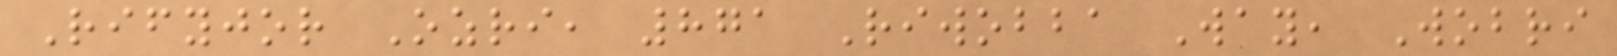Rifyjor Ozri, 871 Riwobba Way, Wobri
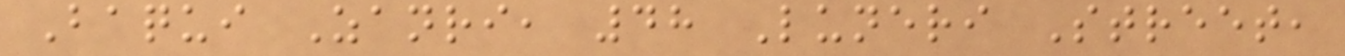Baqui Zanri, 48 Luneri Street,
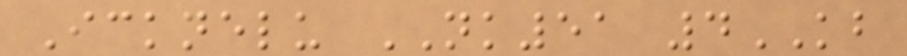Icknelu NK51 4KB
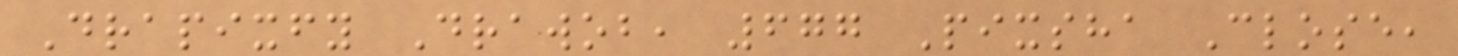Drapixfy Drawob, 677 Pixsha Close,
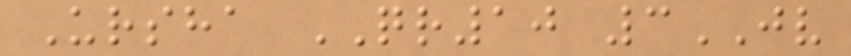Ursha QR10 3JV
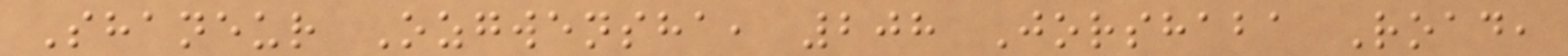Shaneur Ozgwensha, 208 Jorshaba Road,
